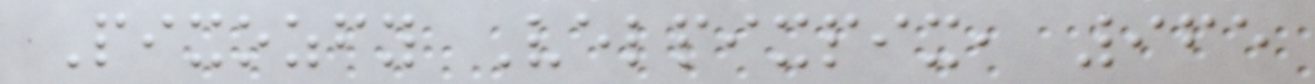Pixozfy Velpixpix, 965
